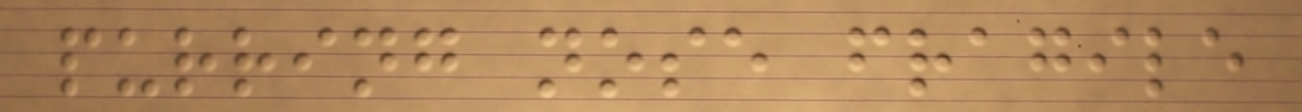purring nose fragile
